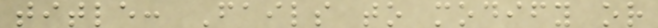title: Fails to modify or
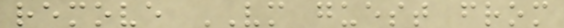remove VM guest from
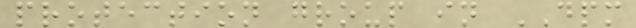protection group in DPM
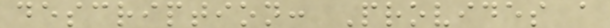description: Provides a
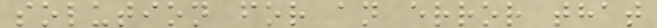solution for an error that
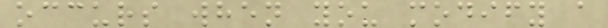occurs when you modify a
